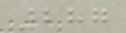287
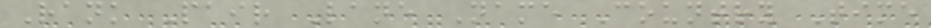Rank Pair Lane Name Country Time
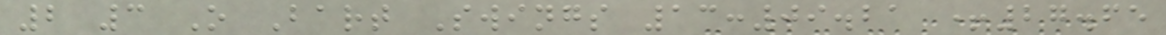2 3 O Bart Swings 13:09.21 +27.65
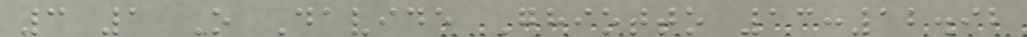3 1 O Davide Ghiotto 13:12.92
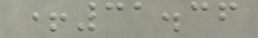+31.36
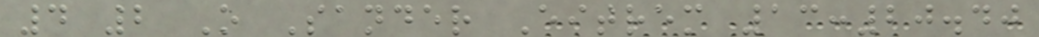4 2 O Sander Eitrem 13:20.40
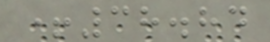+38.84
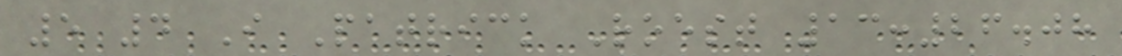5 4 I Patrick Roest 13:26.08
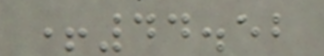+44.52
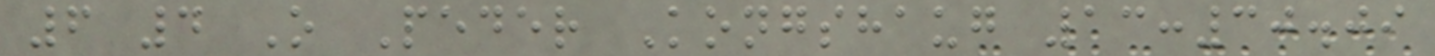6 4 O Peder Kongshaug 13:30.09
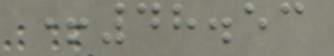+48.53
